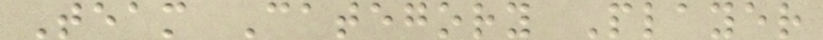Team Category Player
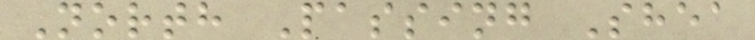North Passing Shea
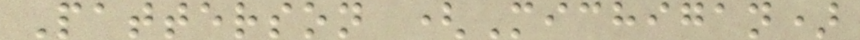Patterson (Michigan)
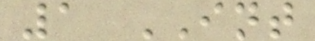1 INT
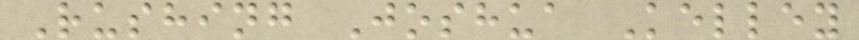Rushing Joshua Kelley
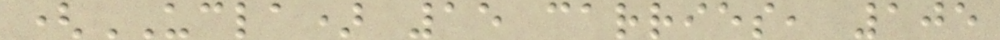(UCLA) 15 carries, 105
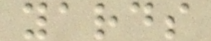yards
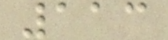113
